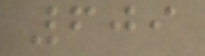609
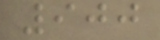900
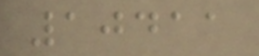10411
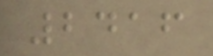2416
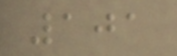101
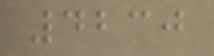4230
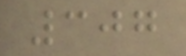307
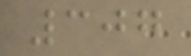307
